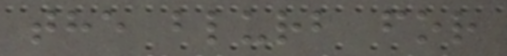the blurb for
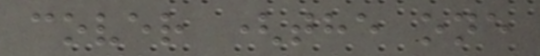cover (the one
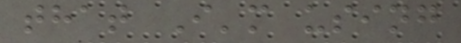that I'm using
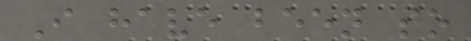I have been so
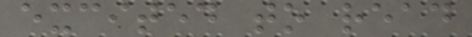excited to read
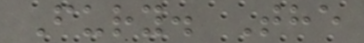Fury. The
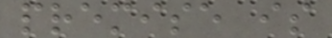premise is
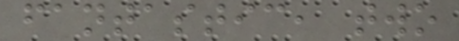fantastic, two
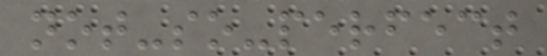not-so-perfect
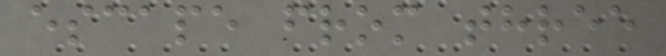escape from three
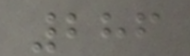286
